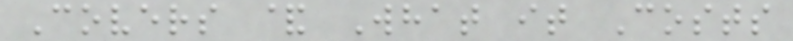Covers & What it Costs
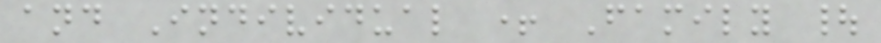and Individual + Family |
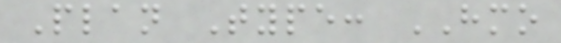Plan Type: HMO
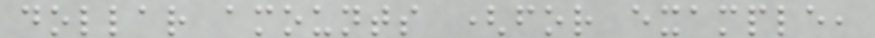dollar amounts (for example,
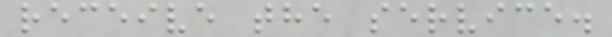receive the service.
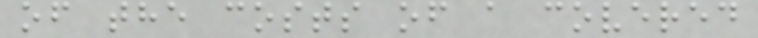of the costs of a covered
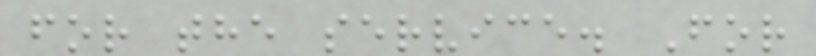for the service. For
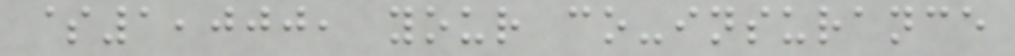$1,000, your co-insurance
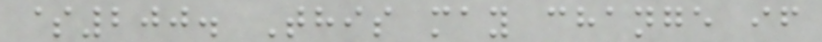$200. This may change if
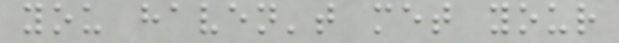you haven't met your
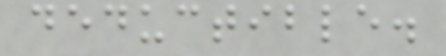deductible.
